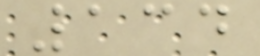134
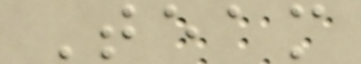Team
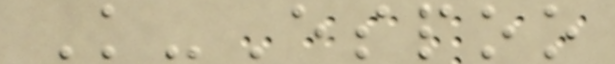K-Espoo
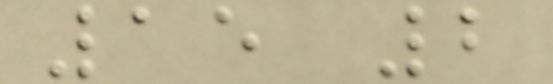15 2
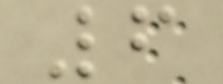6
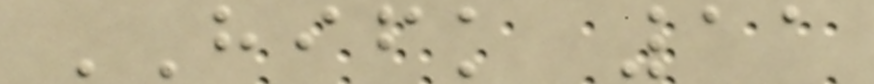HIFK 11
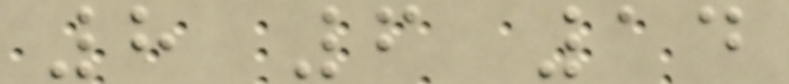8 6 14
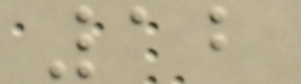12
